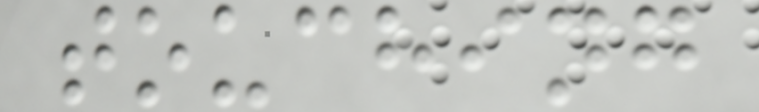touching
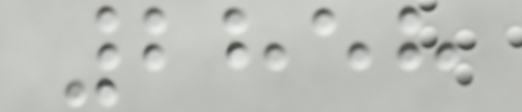2858
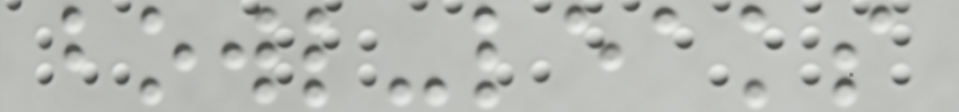bowl-leaks
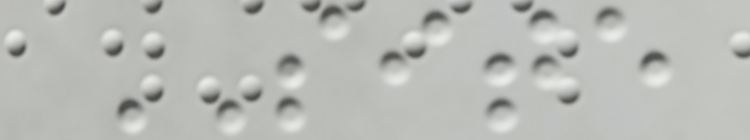SITE
